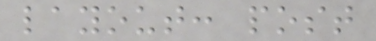layout: post
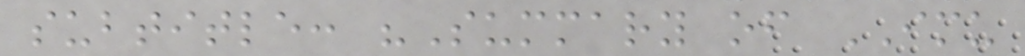subtitle: "Summary of IMU
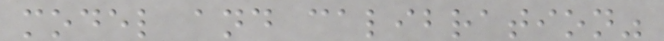model and calibration"
